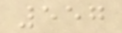557
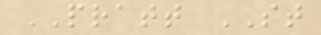PRATT ST
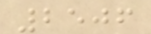2506
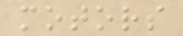motors
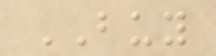BUY
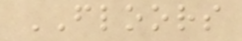FLOORS
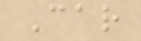Car
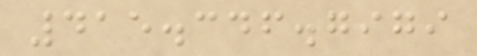415.346.7979
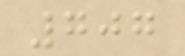707
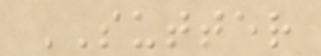SUTTER
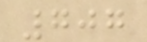707
